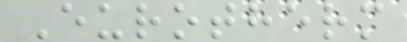Eurotherm
